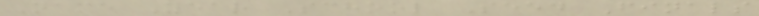Name Year School Seed Finals
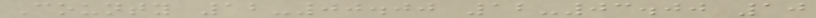County 12-00.00 12-03.00 10
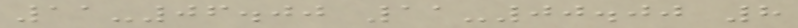11-06.00 11-00.00 8
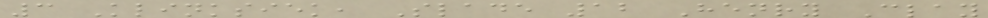3 Klinksiek, Slade 12 Henry Clay
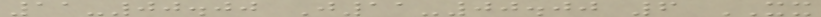11-00.00 J11-00.00 6 XX
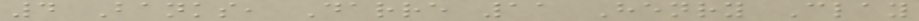4 Banks, Darre 11 Henry Clay
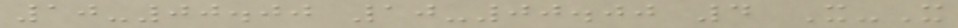10-00.00 10-00.00 4 X-X
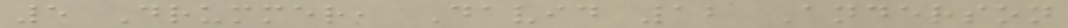5 Drummer, David 12 Anderson
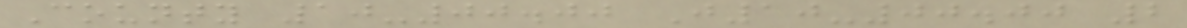County 10-00.00 J10-00.00 2
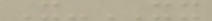X-XX
